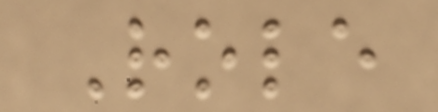Role
